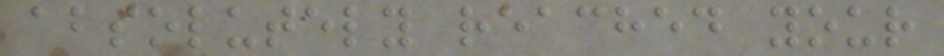absolutely reached your
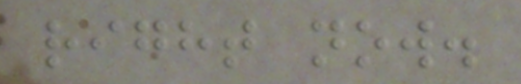right now.
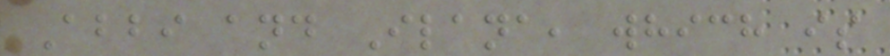Abbi and Ilana, which is
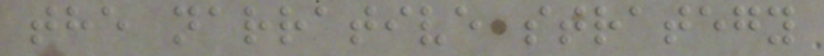the narrative strategy
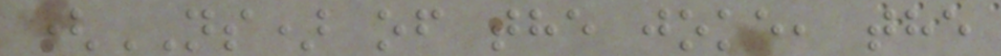(NS) of the joke, the
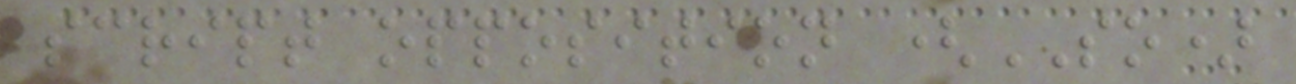script opposition (SO)
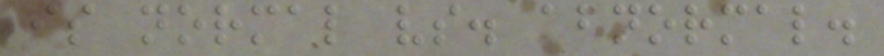is normal vs. abnormal.
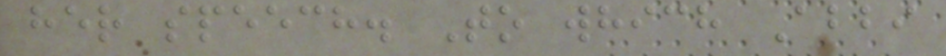her speech. To which Abbi
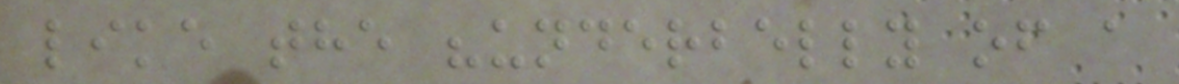like the "underbelly of a
